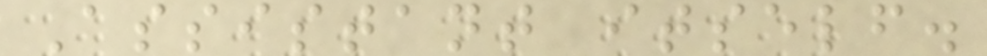Assistant itself.
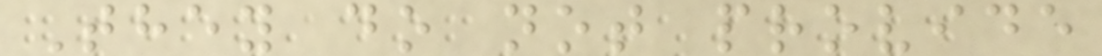They do not provide
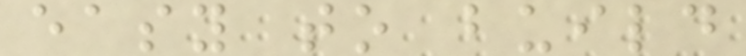easy to build
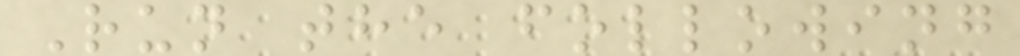Run the following
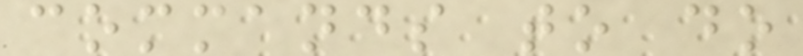commands to do
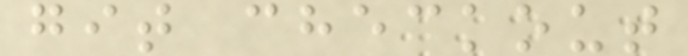git checkout
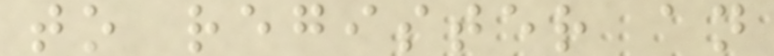to register an
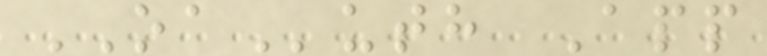OAuth App
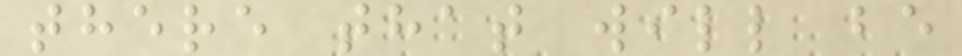there that will be
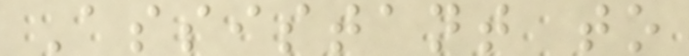Assistant to
